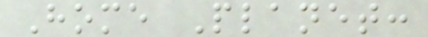Home Planet:
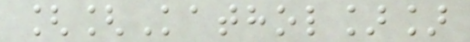[[Kathol]]
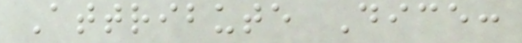Attribute Dice:
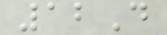12D
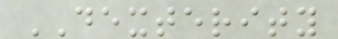DEXTERITY
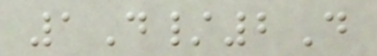1D/2D
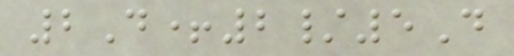2D+2/5D
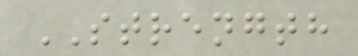STRENGTH
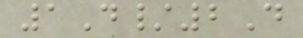1D/2D
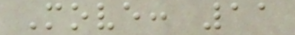Move: 11
